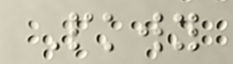Pkwy
